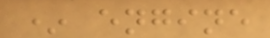* engine
